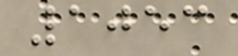1053
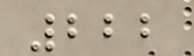222
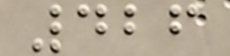426
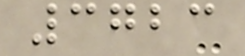3723
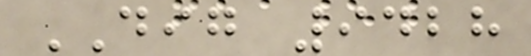DIG 9428
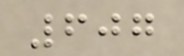607
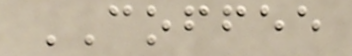COFFEE
